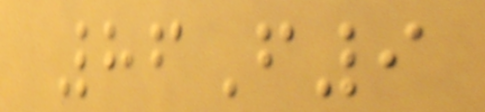86F9
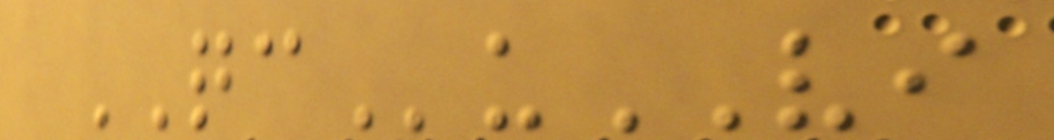QCuVI
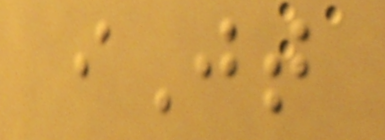iJt
